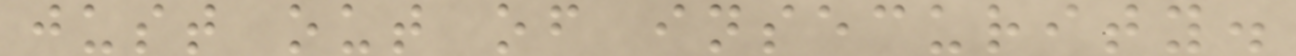just out of insecurity.
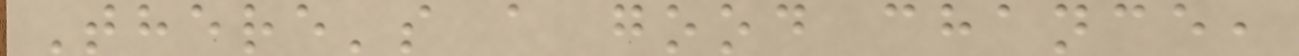There's a good chance,
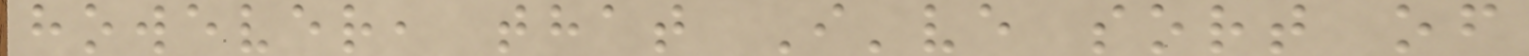however, that I've sort of
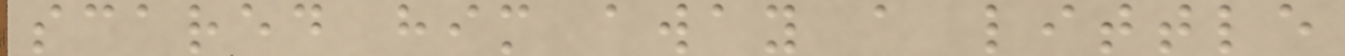scared him away a little
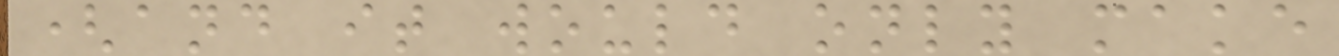(and it would only make
